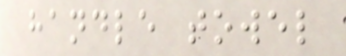handle towel
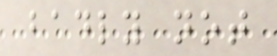badly not
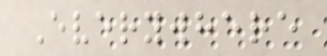Everywhere
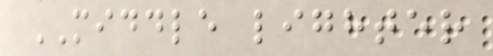MIDDLE lighter
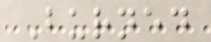Burned
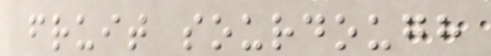fruit sourdough
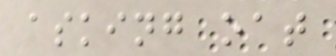asking oat
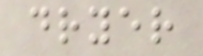dryer
